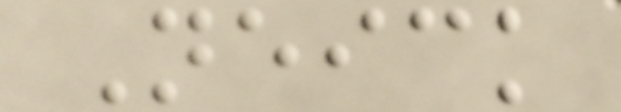Neick
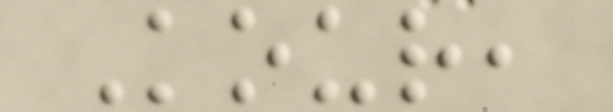Kour,
